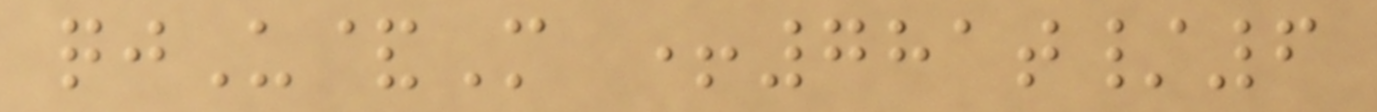qjU&M +781t/6
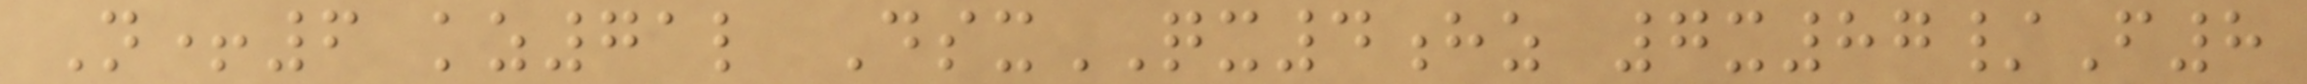N+6 kz71l DsxQX4hz 7x87/F8
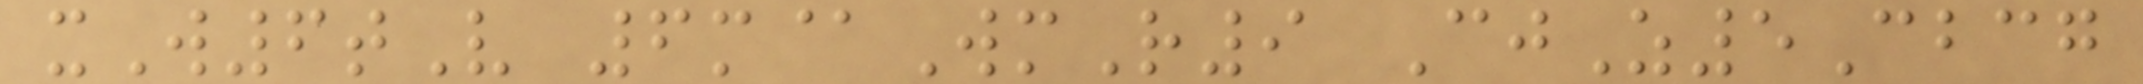xW6tV 6m@WmR9 CjZ5Cbcg
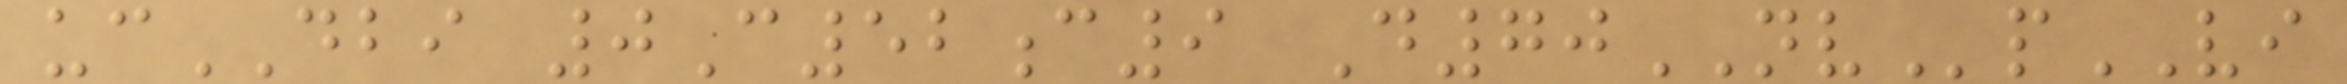ucDBI 0C52c9 D70NVpVI
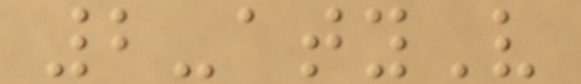2-atyV
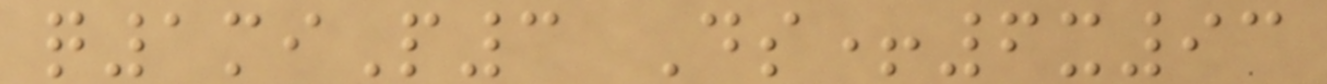q1miP3 Ds+6x93
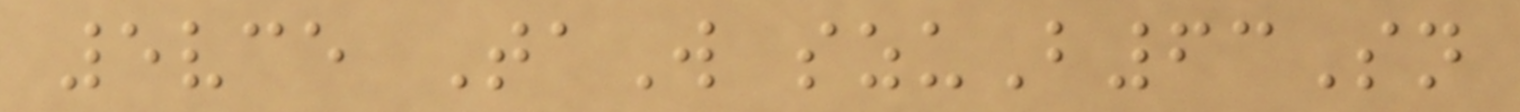5vce TaW szuB63Sn
